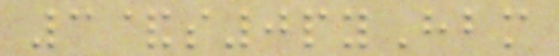3&s0pyHbm
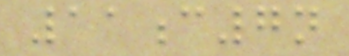11c7n
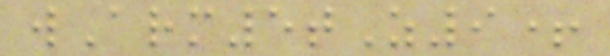wArm5tZ9+
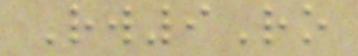Rw9Ro
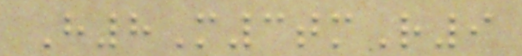H8M3tmR9
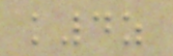k4z
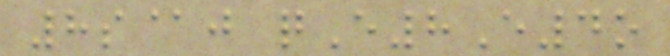8s@j qE8E4o
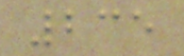235
